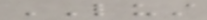LUST
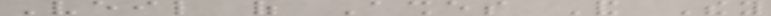Veil of Ashes And They
